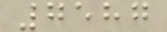7587
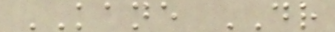KANE DR
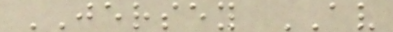JERSEY AV
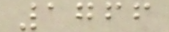1766
